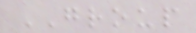GROUP
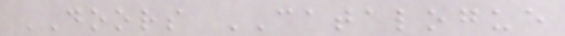DOORS CATALOGUE
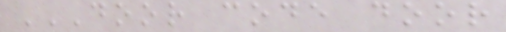DOOR CODE DOOR
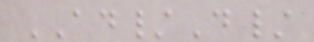AD/D/
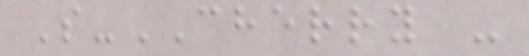S-CHERRY -
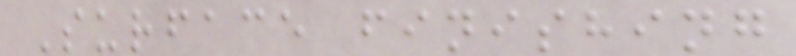Surface finishing
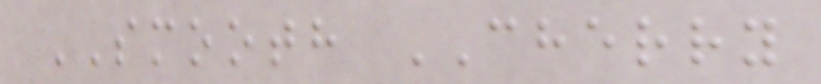SMOOTH CHERRY
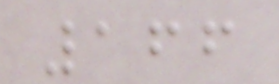166
